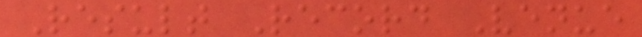Result Record Venue
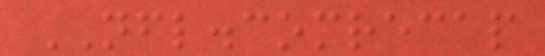NFL.comrecap
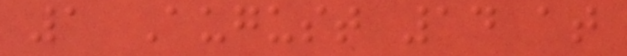1 August 14 at
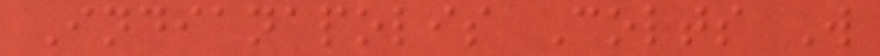Indianapolis Colts W
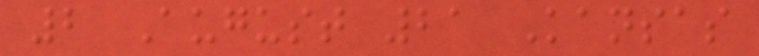2 August 21 Kansas
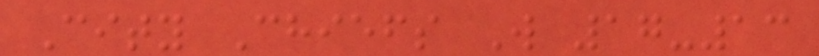City Chiefs W 17-13
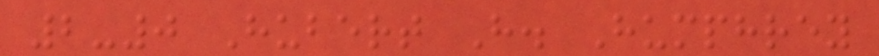2-0 Hubert H. Humphrey
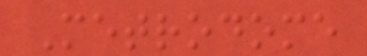Metrodome
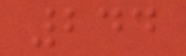244
